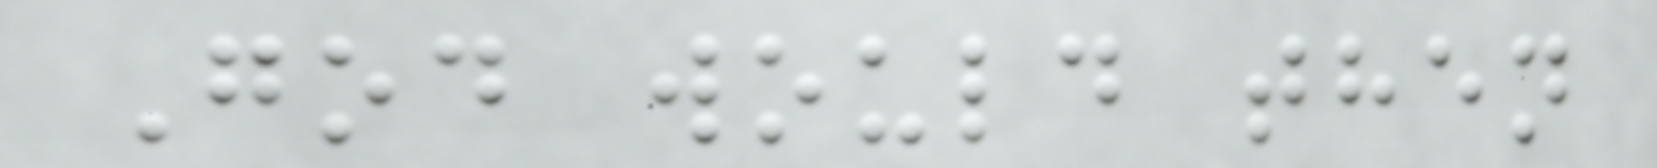God would then
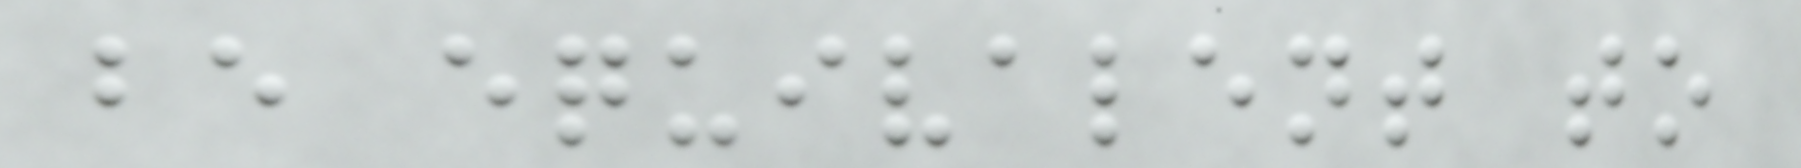be equivalent to
